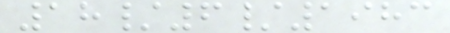18/6/1983
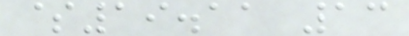$19.11 13
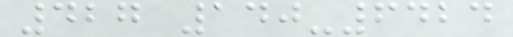427 140-6424
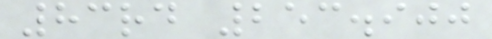83rd 253.900
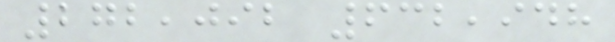272,092 632,948
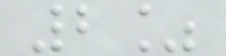2%
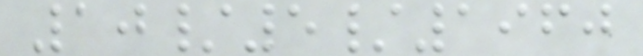10/5/1960
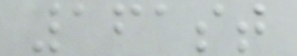161st
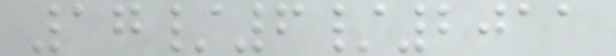17/6/2011
